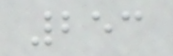253
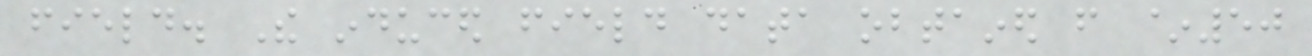field. The induced field data obtained from ~50
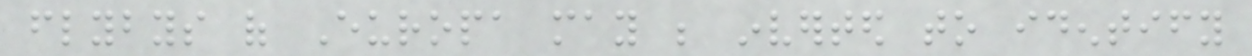flybys of Europa may be inverted to identify
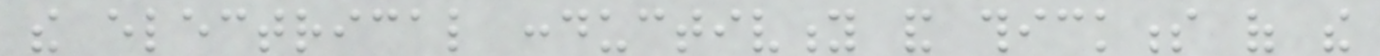the electrical conductivity and thickness of the
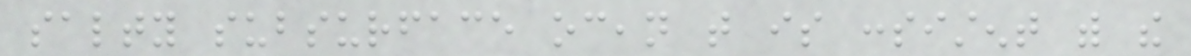salty subsurface ocean that is consistent with the
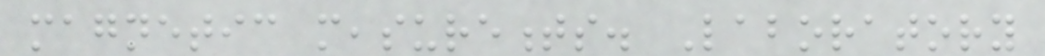magnetic measurements. Laboratory
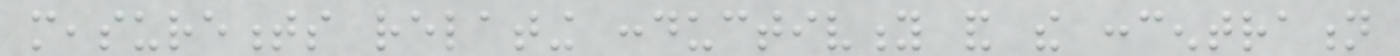measurements relating conductivity and the concentration
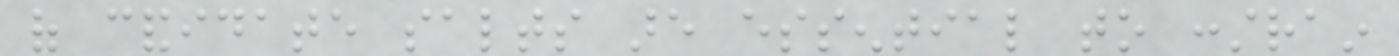of candidate salts are essential to constrain
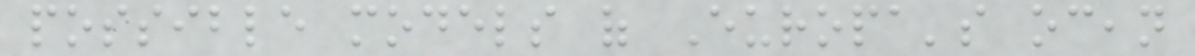possible models of Europa's ocean
